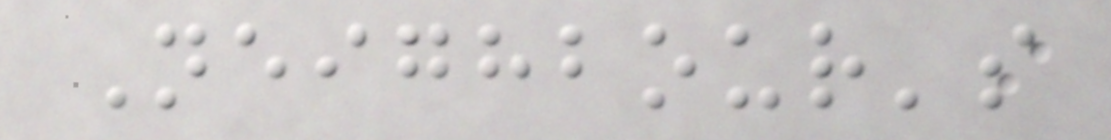Neighbour's
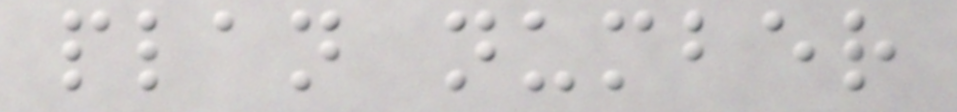plan number
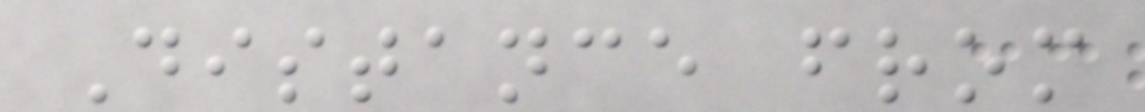Distance from
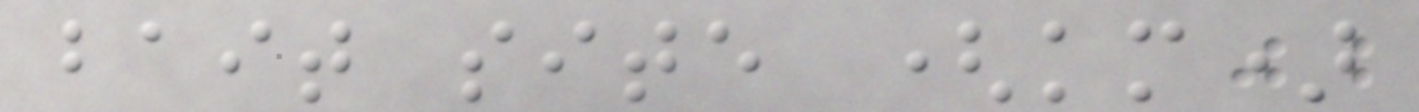bait site (km)
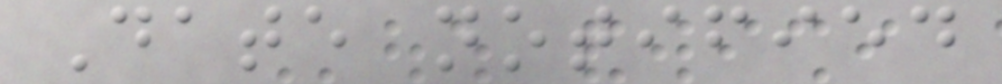Date notified
